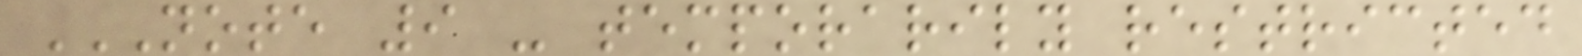NOTE 9 - TEMPORARILY RESTRICTED
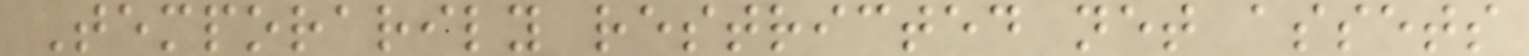Temporarily restricted net assets
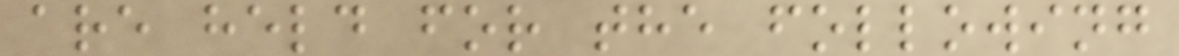are held for the following
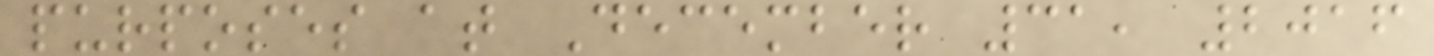purposes at December 31, 2016
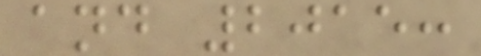and 2015:
